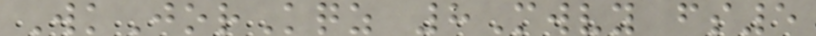WkJorKqz 8Mwvy fs5
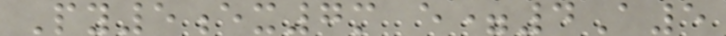Py5ex7m e=4A5
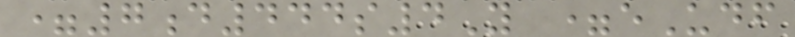=7d444s4Y =eUdf
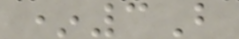*3B
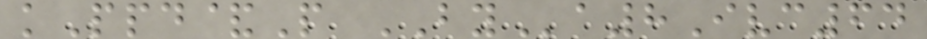kPpd&P BYa8Ivc64
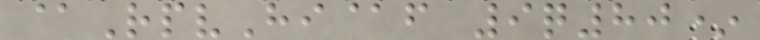@RpvHi@f 9q80*
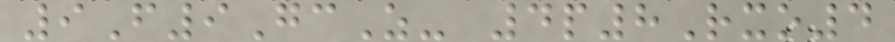9F9GcZ- 4p8Rxo4
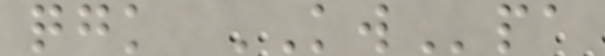qgk KWpa
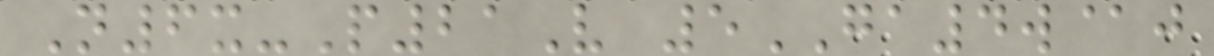N6x-P21V 5GA4w@j
